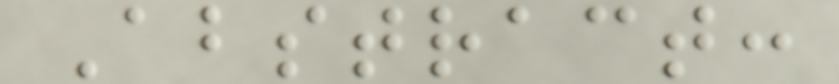Abstract:
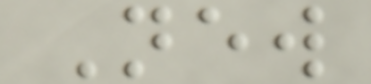New
